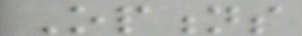Options
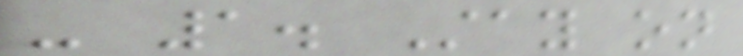- 1. Stay on
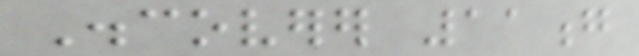Discoverer 11g
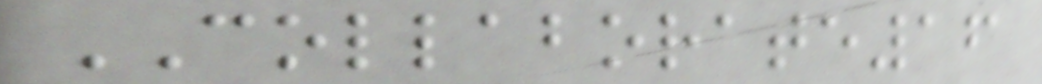COLLABORATE16
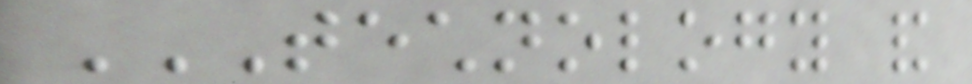TECHNOLOGY AND
